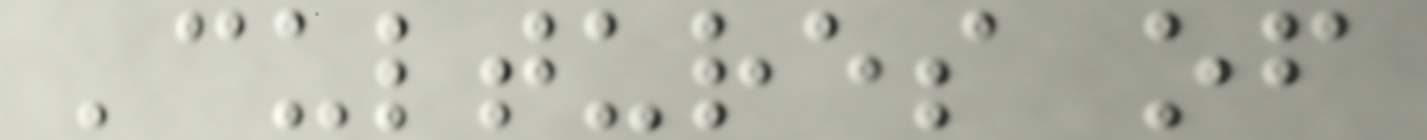'cultures of
